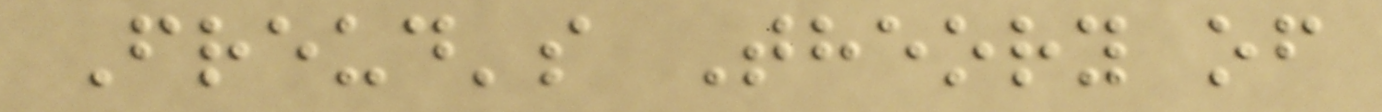Freud's Theory of
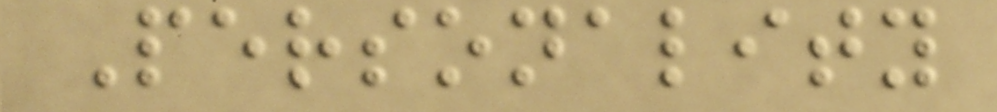Personality
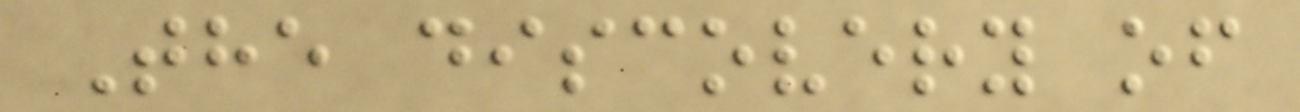The discovery of
